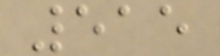515
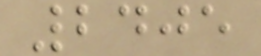2405
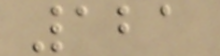121
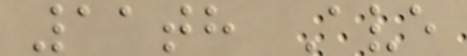11th Ave
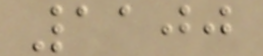1100
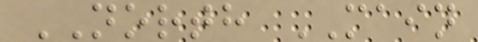NORTH MAIN
